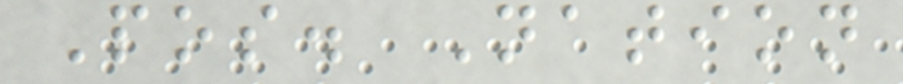Pos. Nation
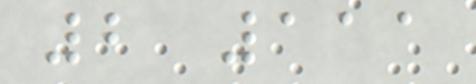2 111
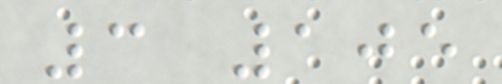3 105
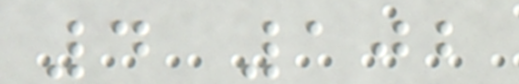4 102
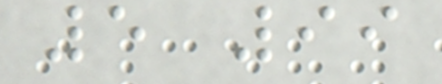5 99
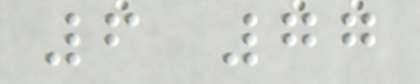6 77
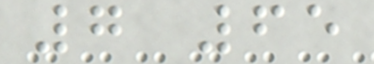7 65
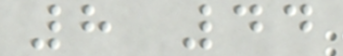8 44
